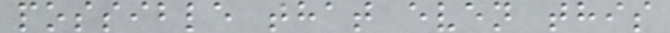possible that even this
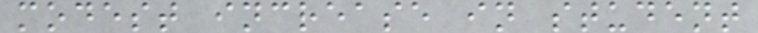modest increase in student
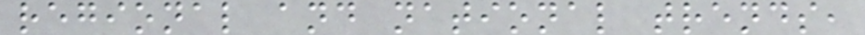regional and national trends,
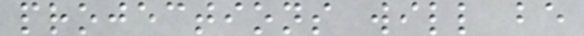projections will be
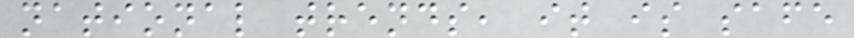national trends, it is safe
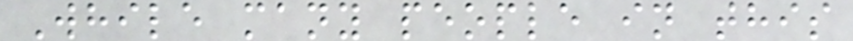While many people in this
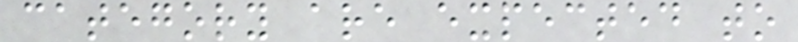category are expected to
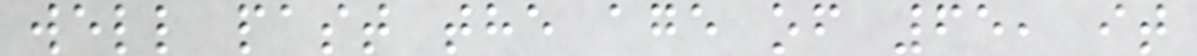well past the age of 65, it
